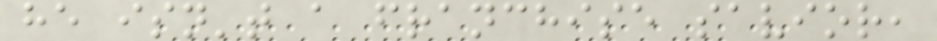he isn't a franchise savior,
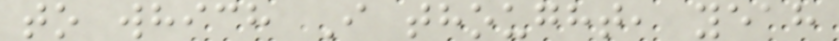to which I thought, yeah
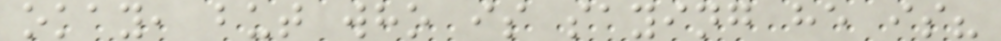okay, but who is saying he is?
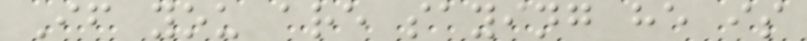If you are saying he is
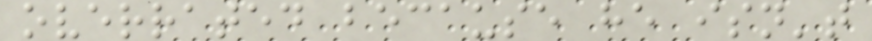overrated because he isn't
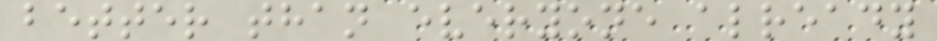better than everyone already
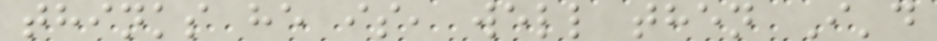thinks he is, well then I'd
